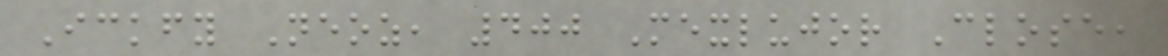Ickfy Neoz, 400 Mexlujor Close,
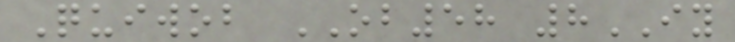Quiwob OB58 8IY
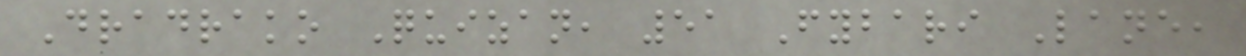Dradrako Quizan, 51 Fybari Lane,
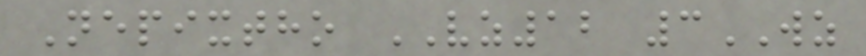Nepixtho VZ12 3WZ
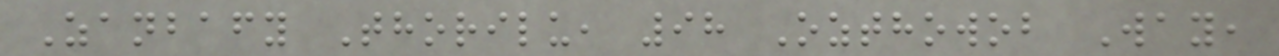Zanbafy Thorilu, 98 Ozthowob Way,
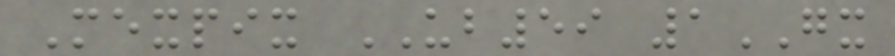Mexpix UB59 1GX
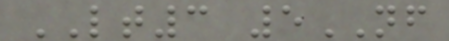LT3 5NF
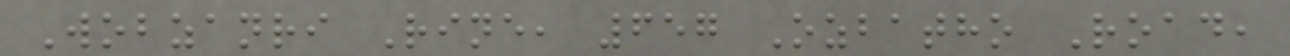Wobzanri Rine, 657 Ozbatho Road,
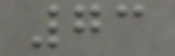73
